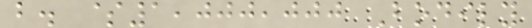b. $1,000,000 Bodily
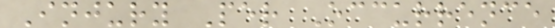Injury Per Occurrence
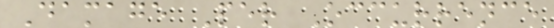Damage Per Occurrence
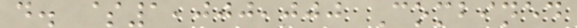d. $1,000,000 Combined
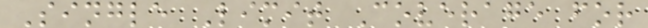Single Limit Coverage for
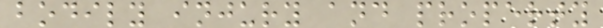bodily injury and property
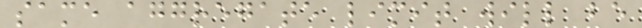same aggregate limit will be
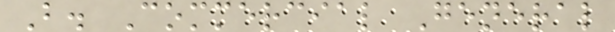B. Commercial General
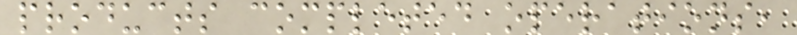products completed operations,
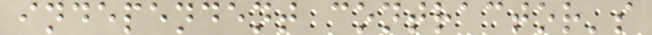independent contractor's
